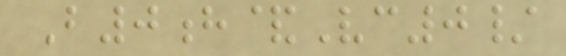B0h&Vc0/
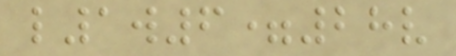l1w6=28v
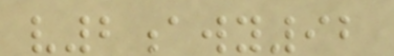v2awy92
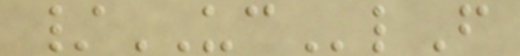/UClF
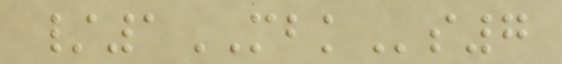/1MBKs7
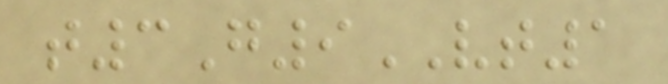t3G9VT1
